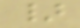}
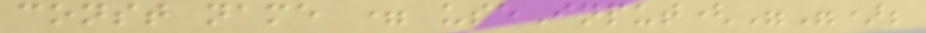const name = useInput("");
